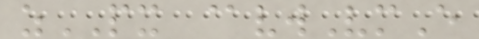zPX @vwVmE
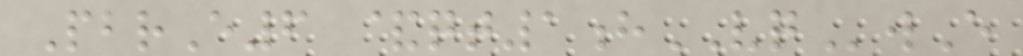PbrE6 &qt1hVQwE
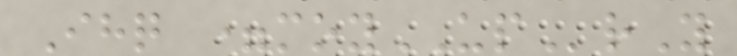Ihq =moyUPrY
